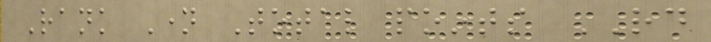Rank Name Total points RD
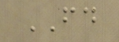FD
